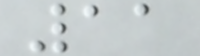11
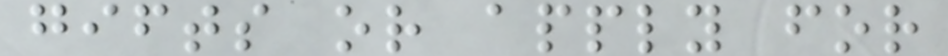gifts or apply for
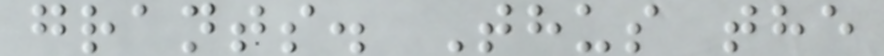grants. Thus the
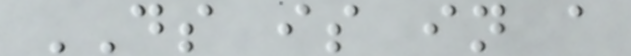DS is in a
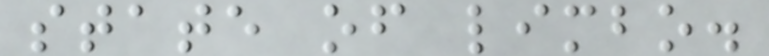state of limbo.
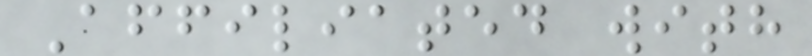Affiliated with
